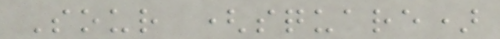Sour (square)
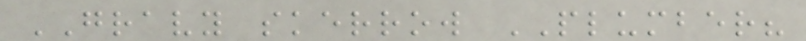GRAVY skerrow PLUMBER?
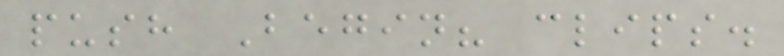push Begin? clips.
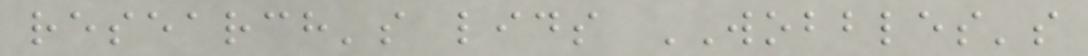research's lids WOBBLES's
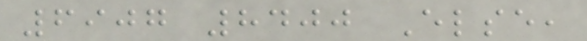6907 8400 Else,
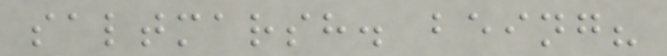saltmarsh. being?
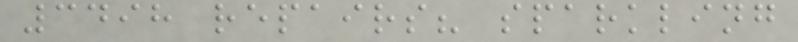3498 repairs? sparkling
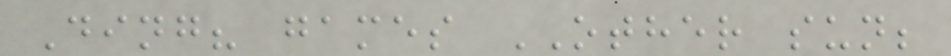Ding? games OTHER sun;
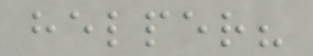helper?
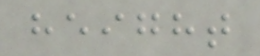height
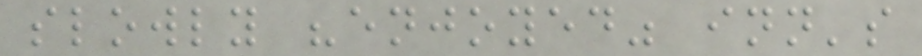slowly "enjoyed" inn's
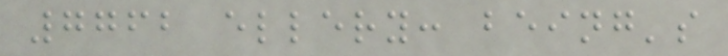7762 ellery: being's
